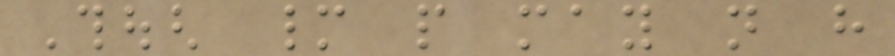Though many people may not have
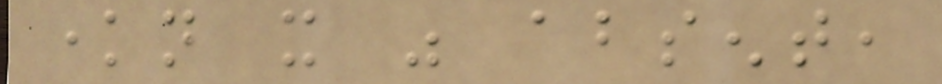known it was absent,
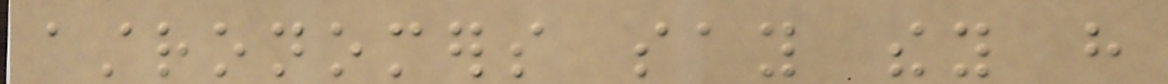astronomers say they have
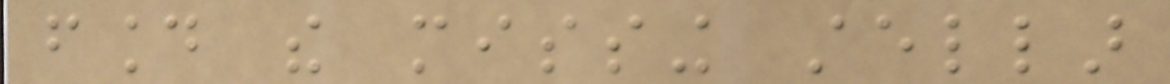found the missing stellar
